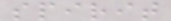spirit
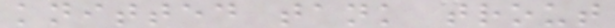knitted tank trout
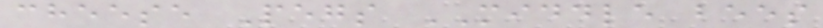cheese Pegs MIDDLE bees
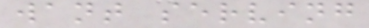want serving
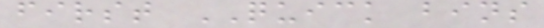first QUICK bins
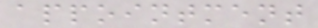appointment
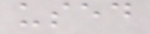used
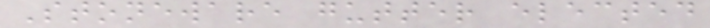Stoneware gutter elected
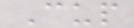Cup
